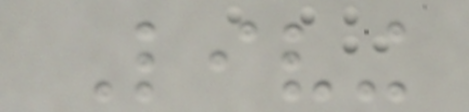Living
